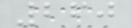260
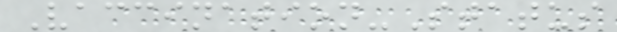Vaccination-Status
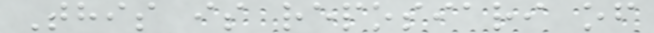This is reposiari of
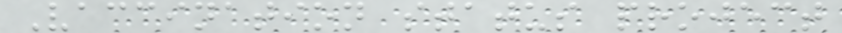Vaccination status project
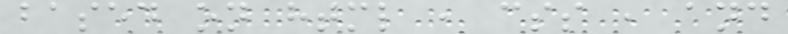based on html , css , and
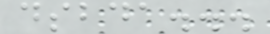dsbda...
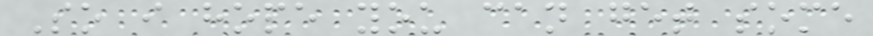So i hope you can get some
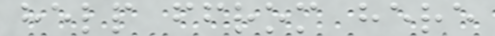help ffrom here
